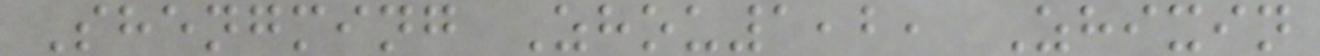Shengming Zhou1,2, Zhixin
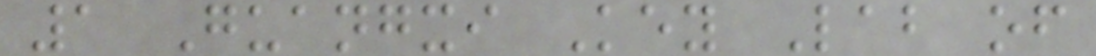1 Guangxi Key Lab of
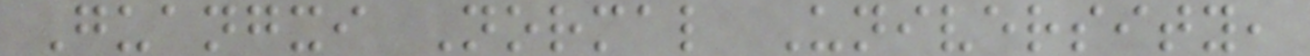Guangxi Normal University,
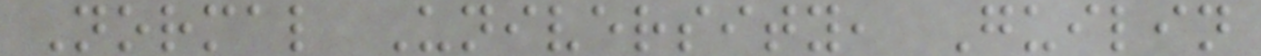Normal University, Guilin
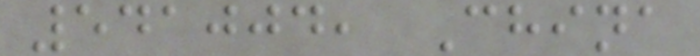541004, China
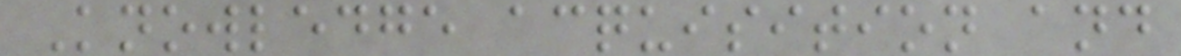Knowledge acquisition and
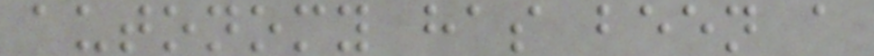autonomy has been a
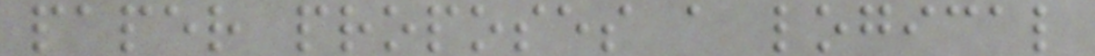paper proposes a logical
